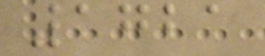1721
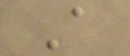A
